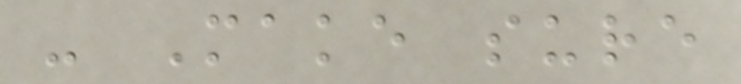- Make sure
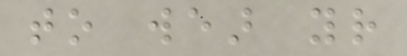to wear your
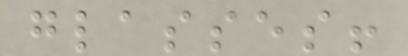glasses!
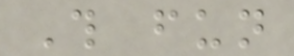This fun
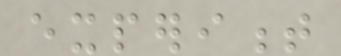experiment
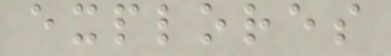explores
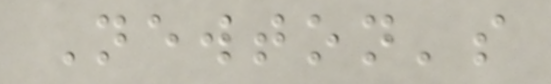Newton's
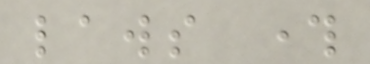laws through
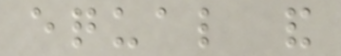equal and
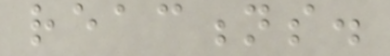reactions.
